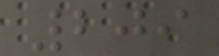209
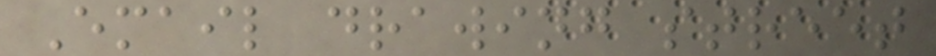Email drawing street
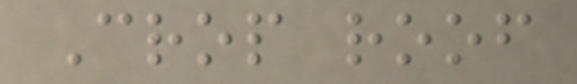Crop roof
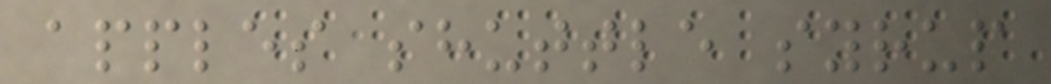apples shuttle syrup
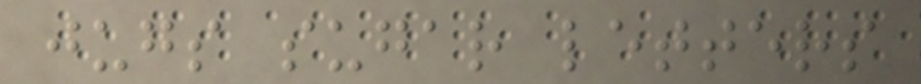jugs sugar letters
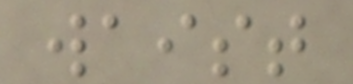waist
